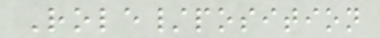Role/position
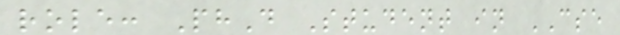role: PhD Student in CSE
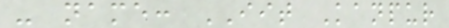- name: IIT Kanpur
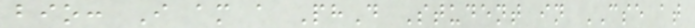bio: I am a PhD Student in CSE at
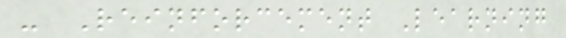- Reinforcement Learning
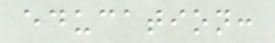education:
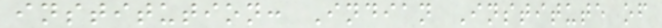institution: Indian Institute of
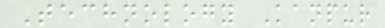Technology Kanpur
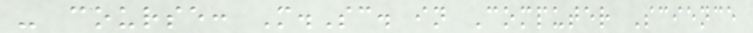- course: M.Sc. in Computer Science
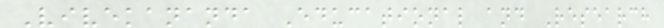Vivekananda Educational and Research
